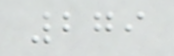279
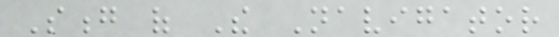Song of The Navigator
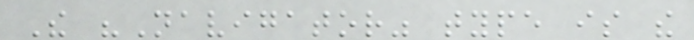The "Navigator" type is the
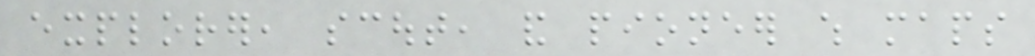explorer, scout, and pioneer which maps
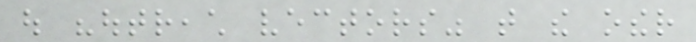out "outreach vectors" that the other
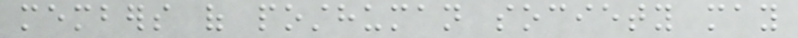members of posthuman society may
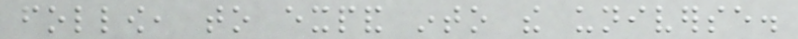follow, to expand into the universe.
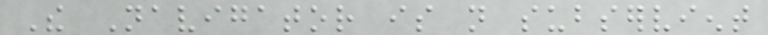The Navigator is not subservient
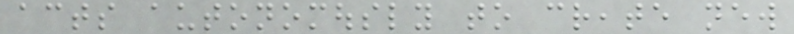acts autonomously to create new
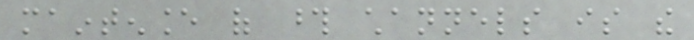maintenance of those channels is the
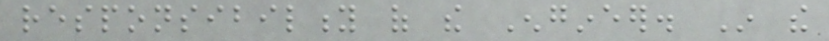responsibility of the Engineer. In the
